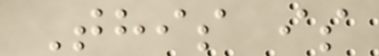This is
